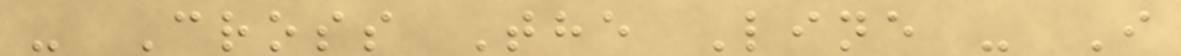- Cross The Line - I
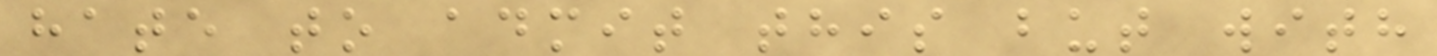hate to admit this but with
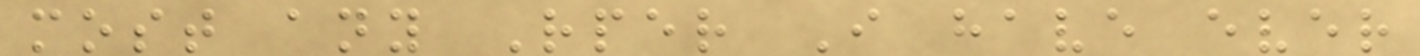most any Rper I have ever
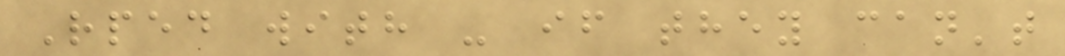Rped with - if they can't
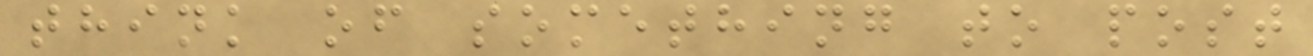think of something to post
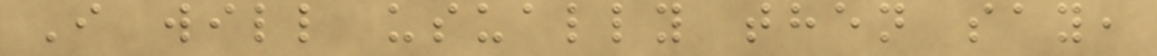I will usually then say,
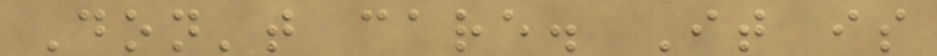Don't care. It is
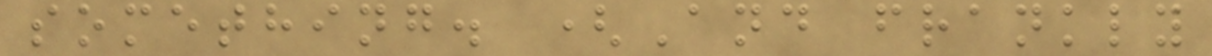something. (And frankly
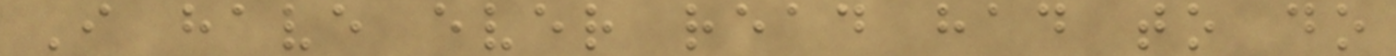I have ever read had to do
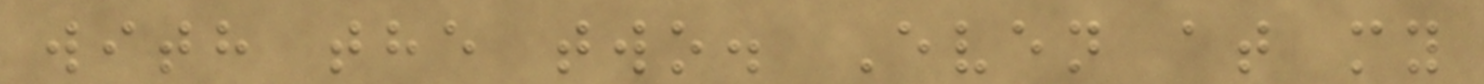with the two. Even at my
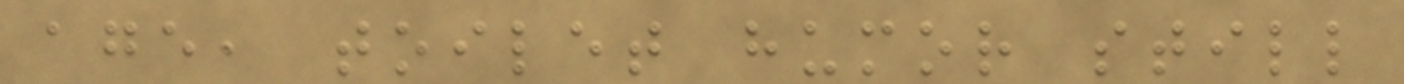age, toilet humor still
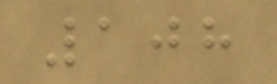108
